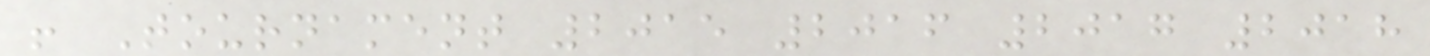! Tournament 2015 2016 2017 2018
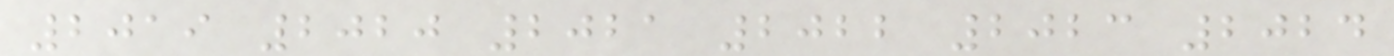2019 2020 2021 2022 2023 2024
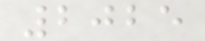2025
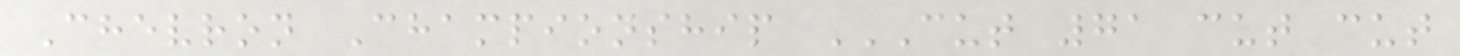Chevron Championship CUT 71 CUT CUT
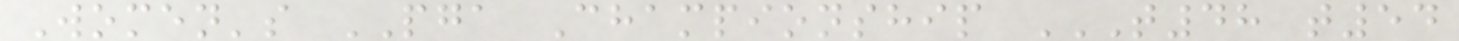Women's PGA Championship T48 T54
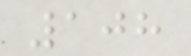108
